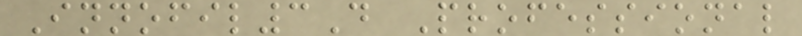Innofil3D Professional
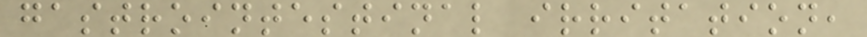gastrointestinal irritation,
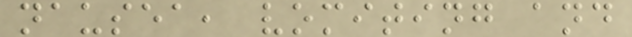nausea, vomiting and
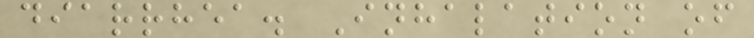diarrhea. Inhalation of
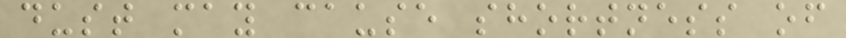dust may cause shortness of
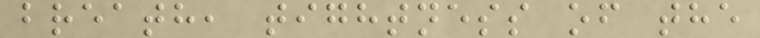breath, tightness of the
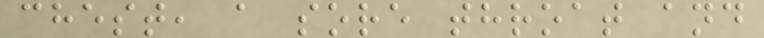chest, a sore throat and
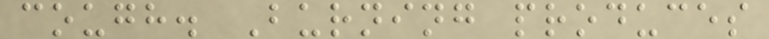cough. Burning produces
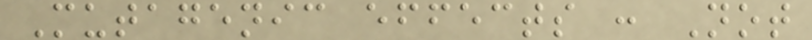Mutagenic effects : Not
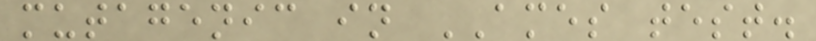mutagenic in AMES test.
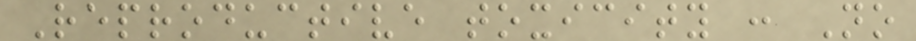Reproductive toxicity : No
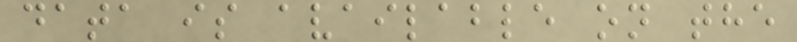data is available on the
